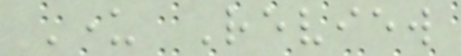Under Review
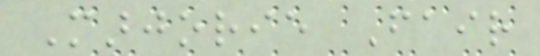Marjorie Fair
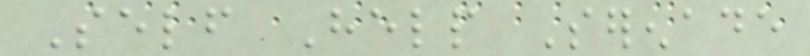Self Help Serenade
